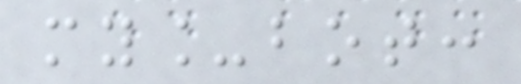my_bot:
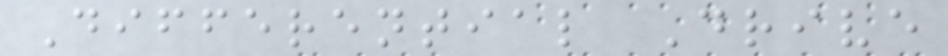Differential Drive
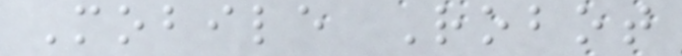Mobile Robot
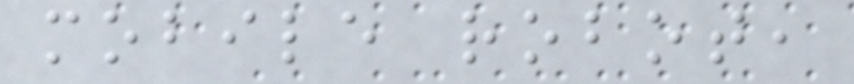mobile robot,
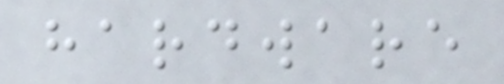hardware
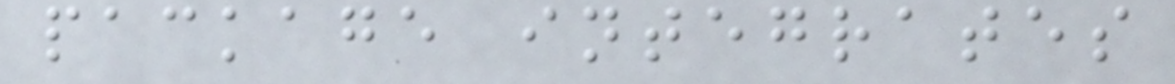package integrates
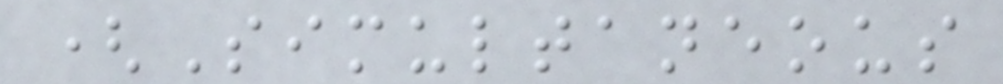(Simultaneous
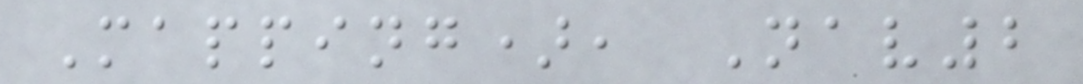Mapping), Nav2
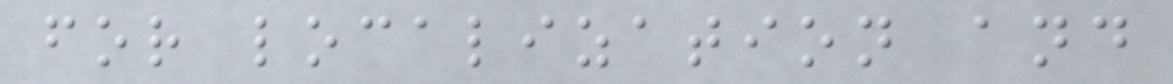for localization and
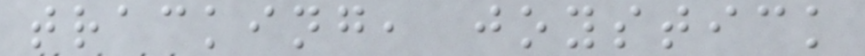tracking, joystick
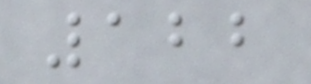122
